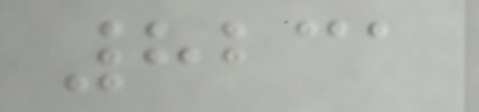8231
